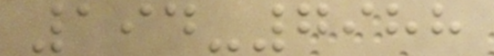194-7988
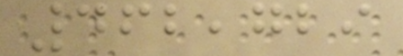462,729
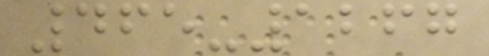465-1267
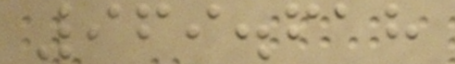969.618
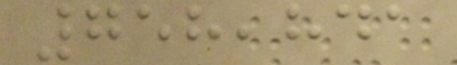758,841
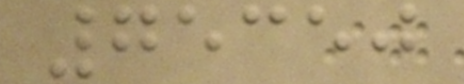75350
